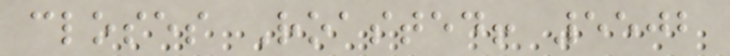closes Roasted! 5502
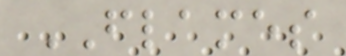FLAMES
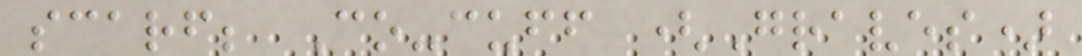scarf; Co-cuff (Graves)
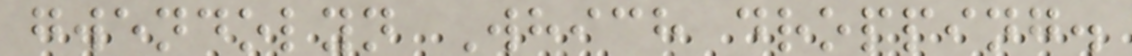gwendolyn Which dropping.
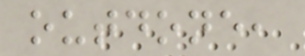outdone,
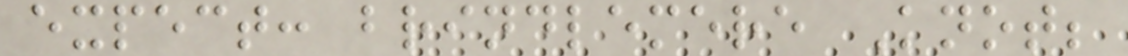expect: brindlemere Knot;
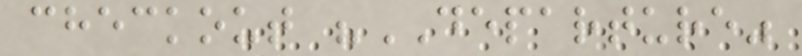checkout "DEPARTURE"
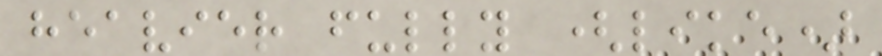heavier fully (like)
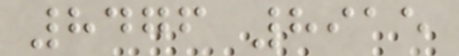8476 8915
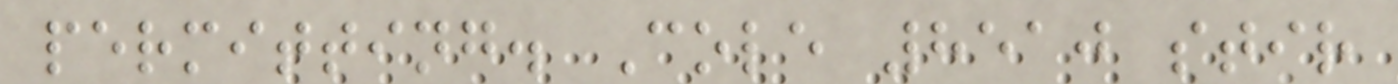permitting. Cole 8510 stir
